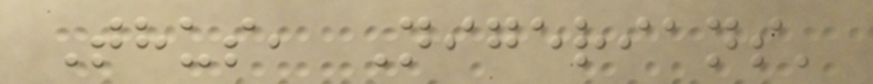Thus, Nigerians'
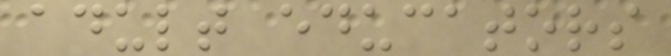adult educators
